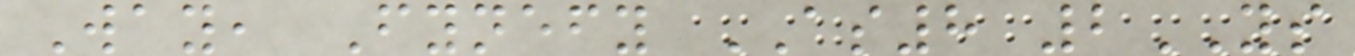Way, Fynefy AS8 2YS
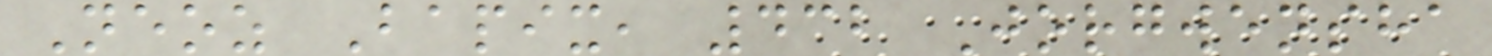Neoz Bapix, 432 Jorgwensha
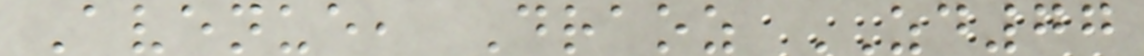Avenue, Draoz ZD77
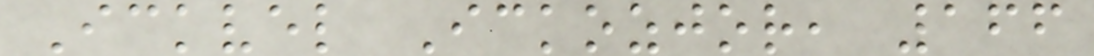Ickvel Ickozjor, 166
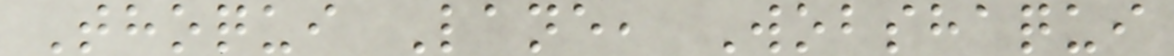Thoqui Lane, Wobshaqui
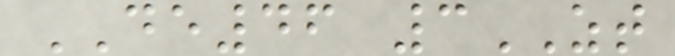DE46 3ZT
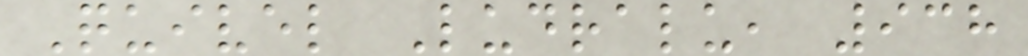Quivel Ludralu, 938
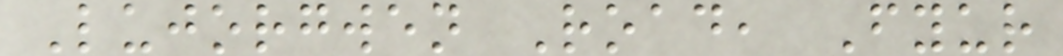Lujorgwen Road, Fyur
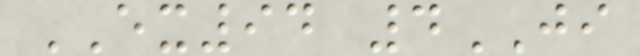EX94 4JI
